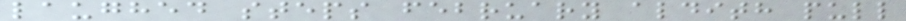laughed steps february aldith pull
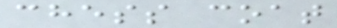chess coat
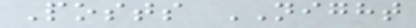Posts NIGHT
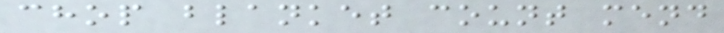chop blanket count mend
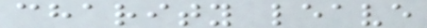charity leave
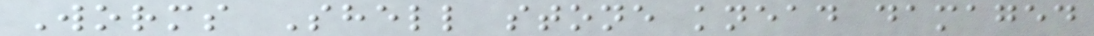Worms Shell stone knead damaged
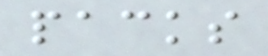packs
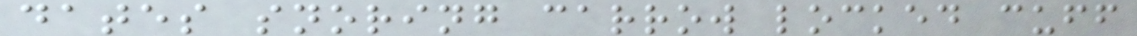dates snoring carrow locked cuff
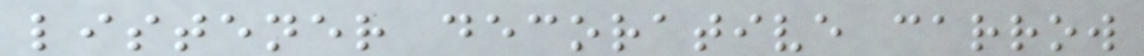listener decorative carrow
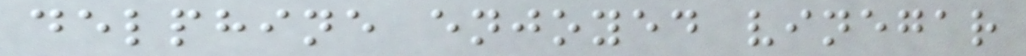delphine enjoyed vinegar
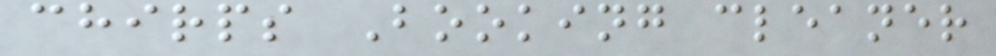chirps Booking cleaner
